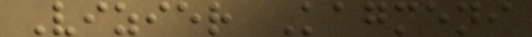Vizier Kagmeni
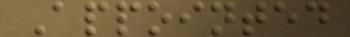Appointed
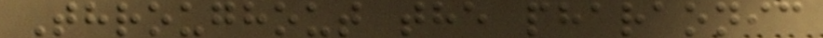Throughout the pharaonic
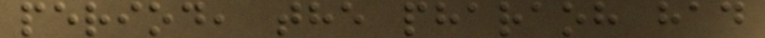period, the pharaoh had
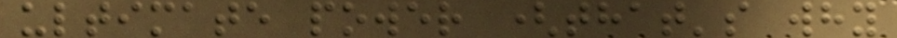ultimate power (that's why
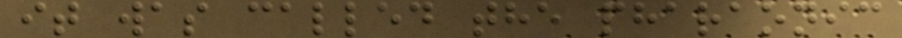it was called the pharaonic
